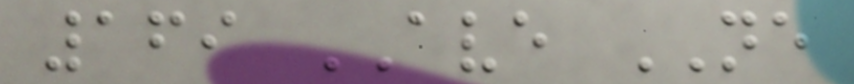169 AVE NE
